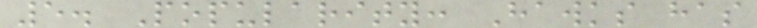5. Popularity: Hawks has
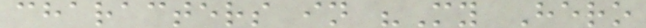characters in "My Hero
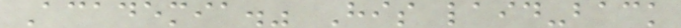Academia." His laid-back
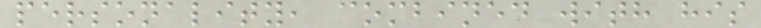personality, combined with his
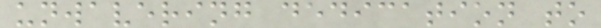unwavering dedication to
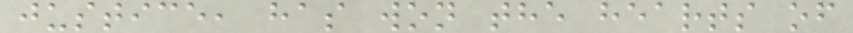justice, has won the hearts of
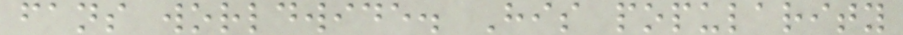fans worldwide. His popularity
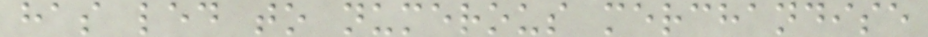has led to numerous merchandise
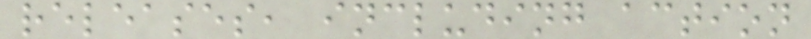releases, including action
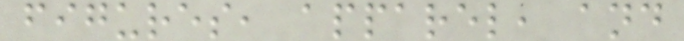figures, apparel, and
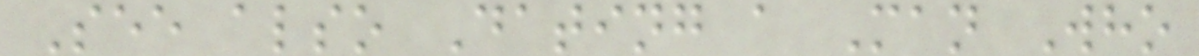See also Dating a Man Who
